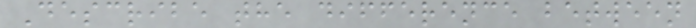Describe the difference between
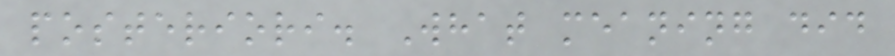posteriori. What meaning did
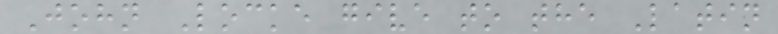John Locke give to the Latin
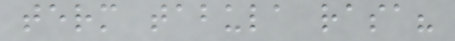term tabula rasa?
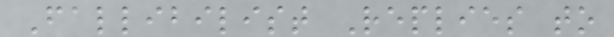Fallibilist Replies to
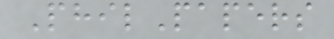PhilPapers
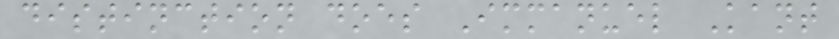distinction does Immanuel Kant
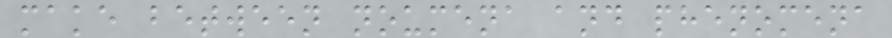make between noumena and phenomena
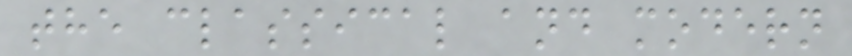the classical and modern
